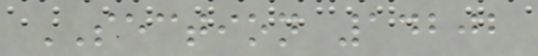SECTION 14202
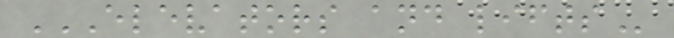ELEVATORS AND LIFTS
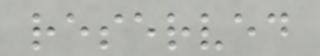reserved
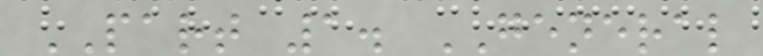PART 1. GENERAL
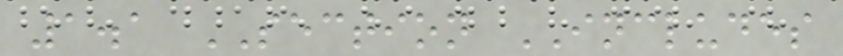1.1 SECTION INCLUDES
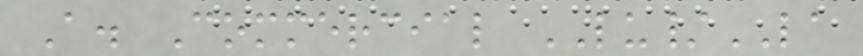A. Commercial LU/LA
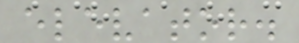elevator.
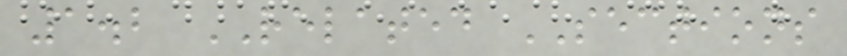1.2 RELATED SECTIONS
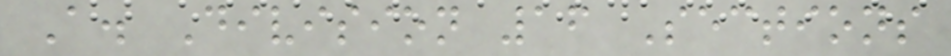A. Division 16 Sections
